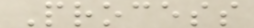Process
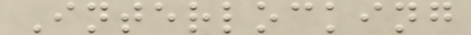Interlocking
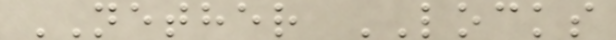NETHER LOCKS
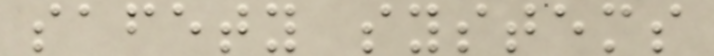safety systems
